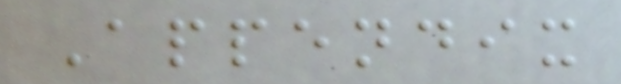Appendix
